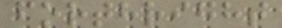forthright
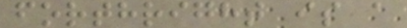forthright is a
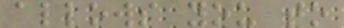allows you to
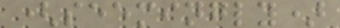(seemingly)
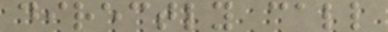directly call
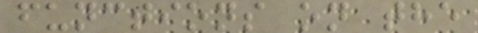functions on the
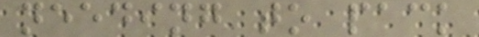needing to pack
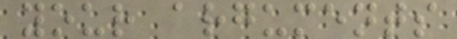your arguments
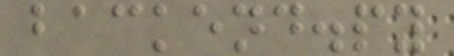backend.py
